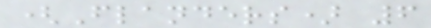(Flanders) 6
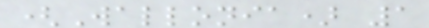(Wallonia) 1
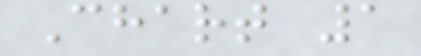Chart 1
